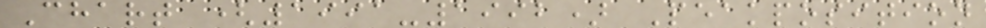Chart (1991-1992) Peakposition
